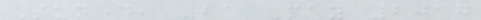Sunday, 21 May 2017
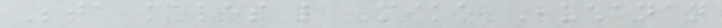Beta males like Mike Buchanan
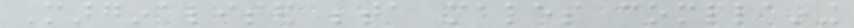Marginalised beta males complaining
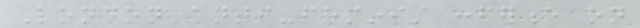London anti-feminist conference on
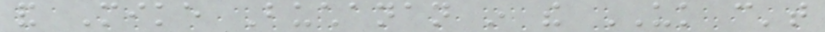and Mike Buchanan in the UK can't
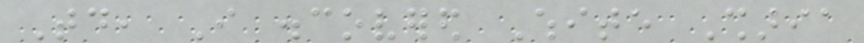Today, I discovered White Sharia
